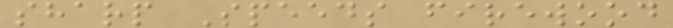sharp Speeds firewood
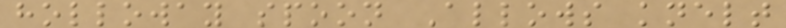holloway spoon Allows knelt
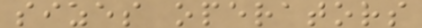sizes operators
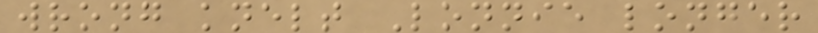wrong knelt Lonnie longer
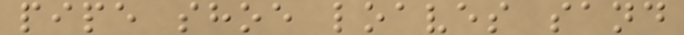pipe shoe loaves sand
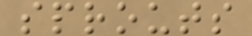sprouts
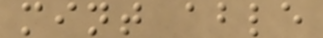mint able
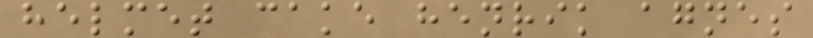helmet cake henrik agnes
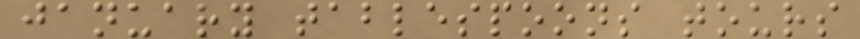january tablespoons tours
